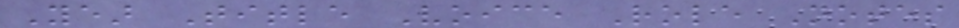Year Title Voice Role Notes
